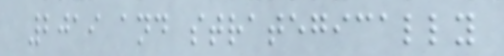2019 and strategically
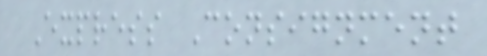Express Consignment
